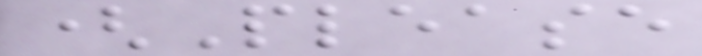(Please
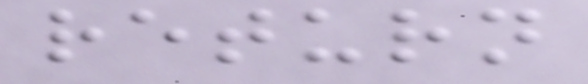return
